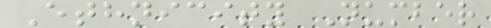Ethnicity Number
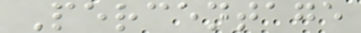Percentage
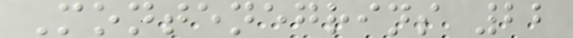Montenegrins 22
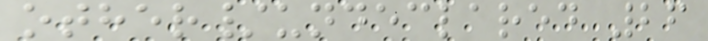other/undeclared 26
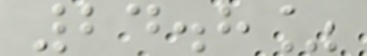24.8%
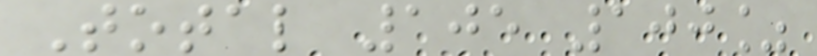Total 105 100%
